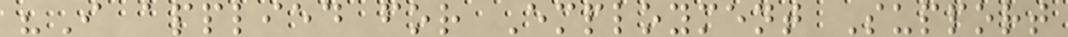"I applied for Employment Support
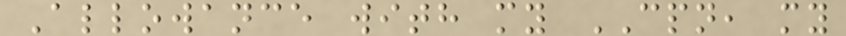Allowance with my CPN, my
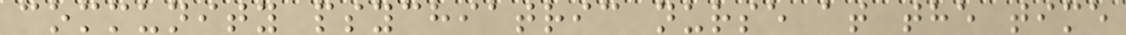community psychiatric nurse at the time
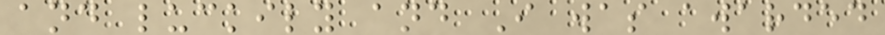and luckily and I was awarded
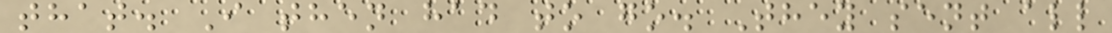that. I then had to go. They sent all
